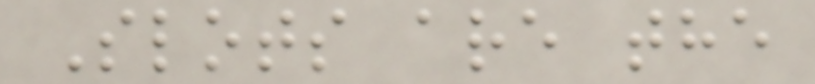Slots are the
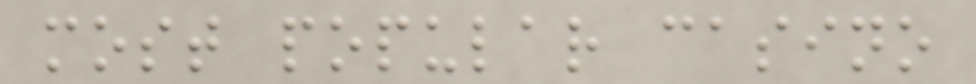most popular casino
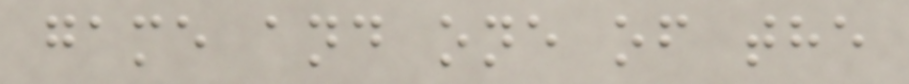game and one of the
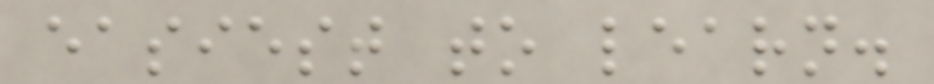easiest to learn.
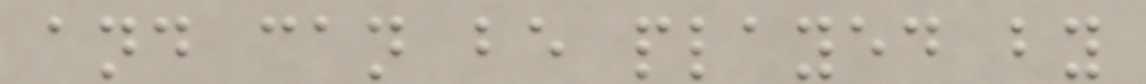and can be played by
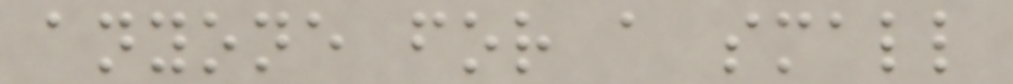anyone for a small
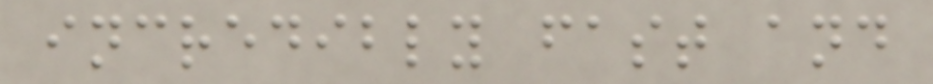incredibly fast and
